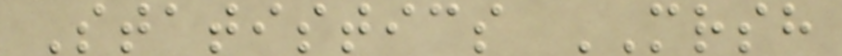Statistics MRSH
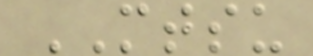MTSU
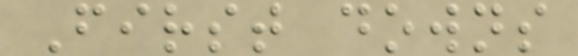First downs
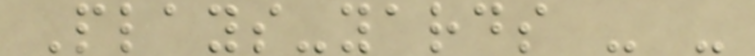Plays-yards - -
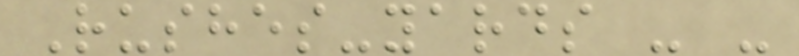Rushes-yards - -
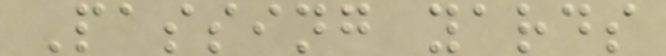Passing yards
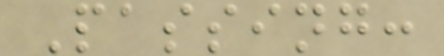Passing:
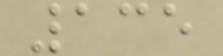135
